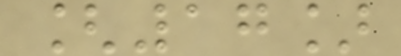[17]
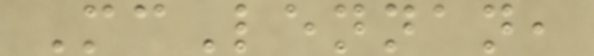McLennan,
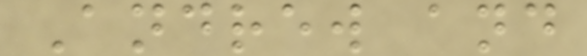Andrew and
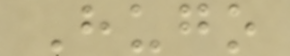Hugo
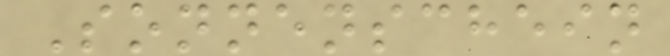Sonnenschein
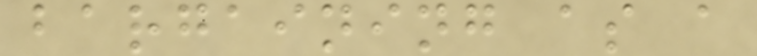bargaining as a
